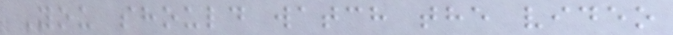You should watch the video
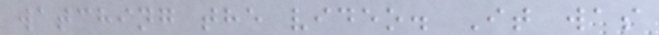watching the video. It was
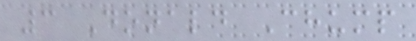3 Donald Chump
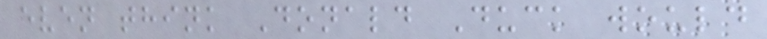even think Donald Duck would
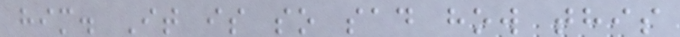him. It is so sad how this
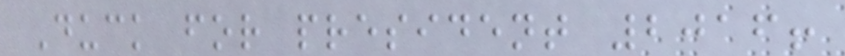Duck for president 2016!
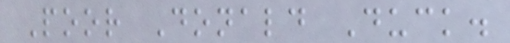Poor Donald Duck.
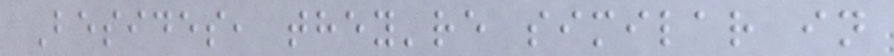Besides, they're similar in
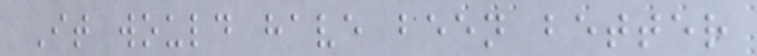It would have been better
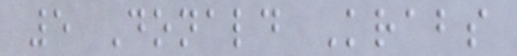5 Donald Krabs
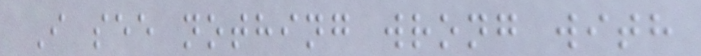I see nothing wrong with
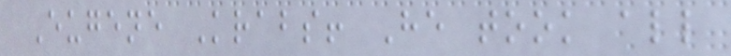Eugene Krabs! He took all
